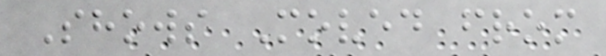Shows Moved from
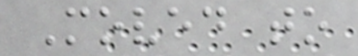Moved to
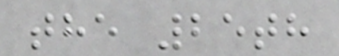the 25th
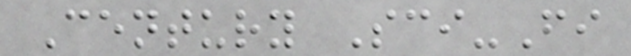Century Sci-Fi
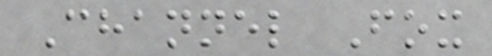Channel Fox
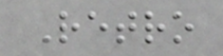Retro
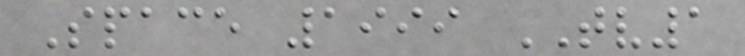Space 1999 TV1
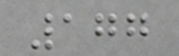177
